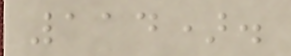114).
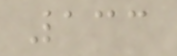133
